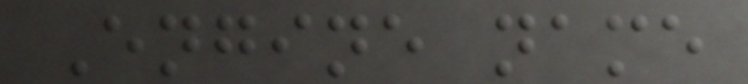Engine name
